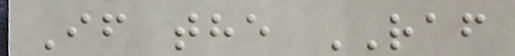If the RAF
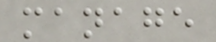manage
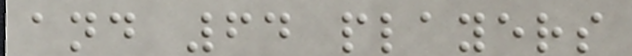and 64 players
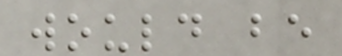would be
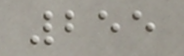255
